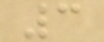3
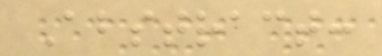Abstract:
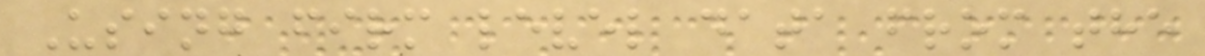Using firm level data from the
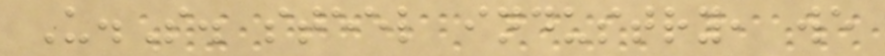U.S. steel industry, we
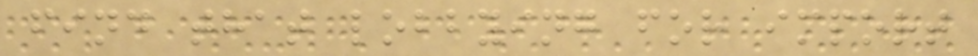find that lobbying for import
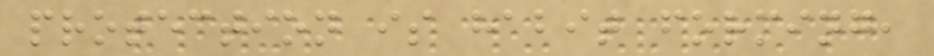protection is habit forming,
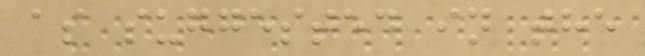as suggested in the
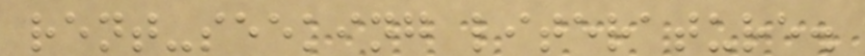rent-seeking literature.
